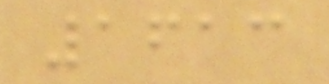1613
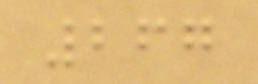267
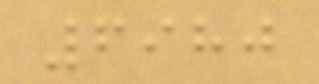6980
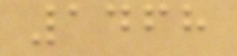1468
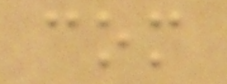com
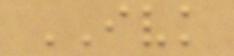IVK
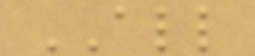ALL
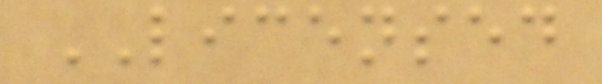LICENSED
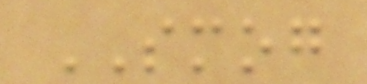SMOG
